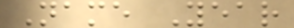Name Year
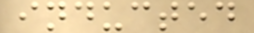inducted
